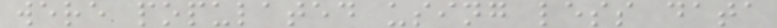were populated using less data
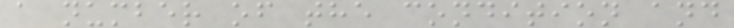a number of the condition and
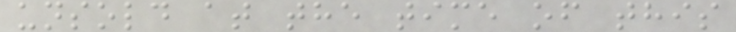unsold at the time of this
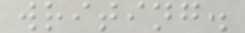writing.
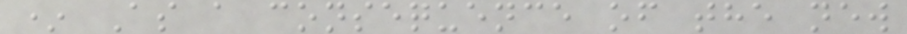* As a consequence of the new
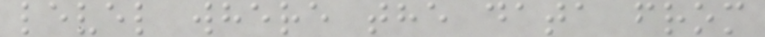level where the data from
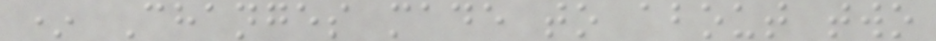* Changes made to about two
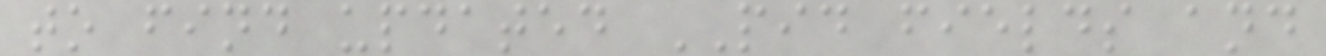to find updated PID fields and
